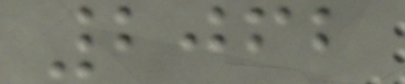2062
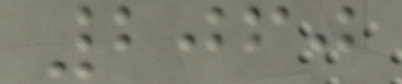2060
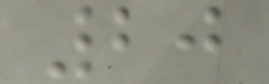20
